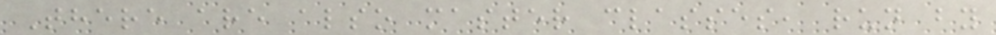There are also master classes, run by
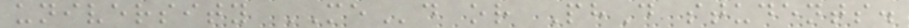university MEd or PhD students.
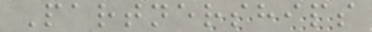Partnerships
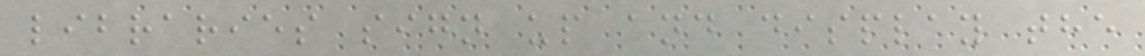libraries sign up and display the
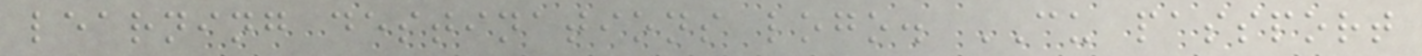learning destinations logo. CU passport
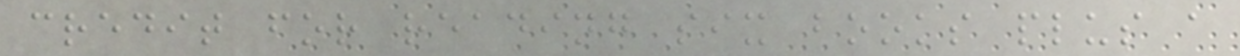credit for reading six books plus a
